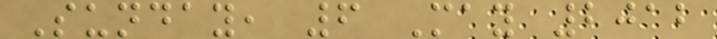Sunday, 6 May 2012
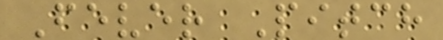Fever Pitch
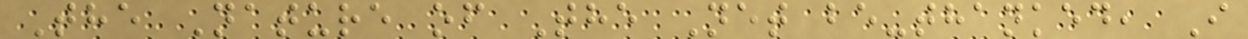The Nature of The Net be-thanked, I
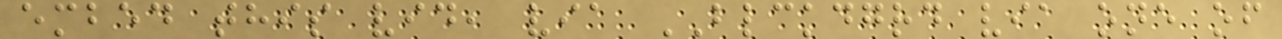embed this vid, via BLCKDGRD via one of
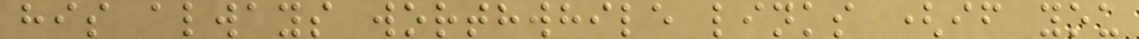his always worthwhile links (if you
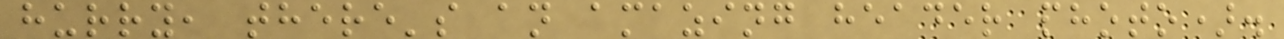hurry, there's an amazing header photo).
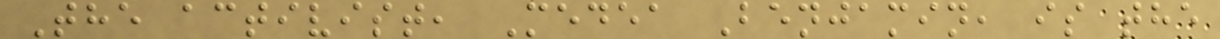The activist, Medea Benjamin, is the
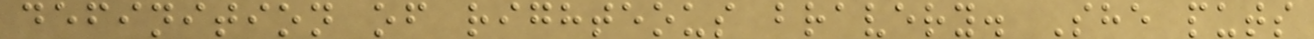definition of righteous bravery. She puts
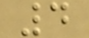4
